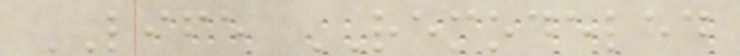LIFE REMODELED
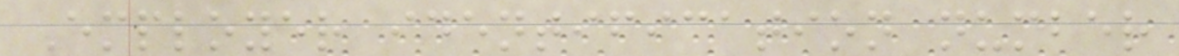Employer identification number
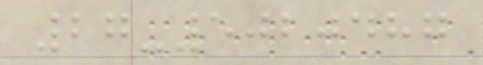27-5020487
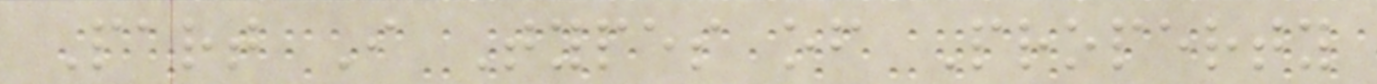Part I Types of Property
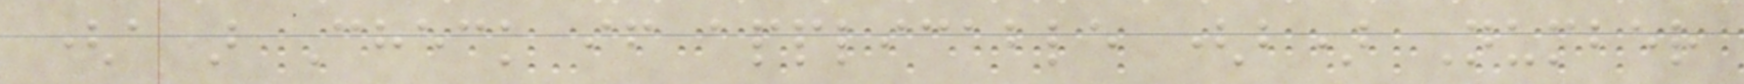(a) Check if applicable (b) Number
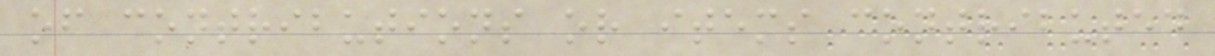of contributions or items contributed
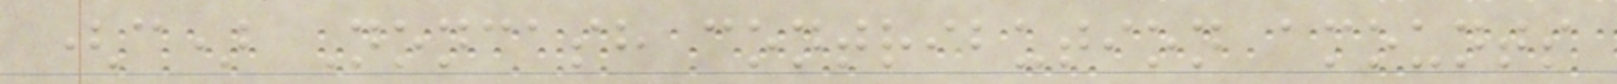(c) Noncash contribution amounts
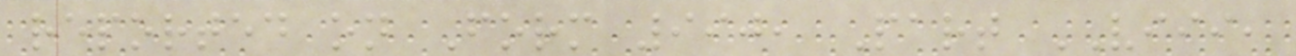reported on Form 990, Part VIII,
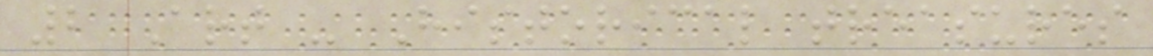2 Art - Historical treasures
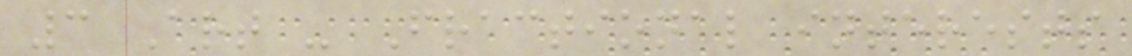3 Art - Fractional interests
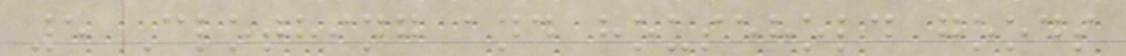5 Clothing and household goods
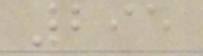295
